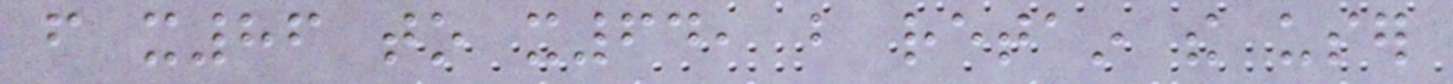from x86 to x64, but retain the user
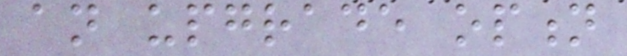an upgrade option
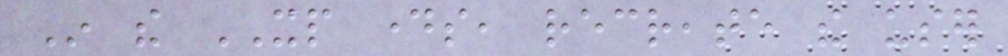In the XP days, recreate the user
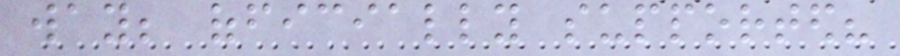way; officially supported?
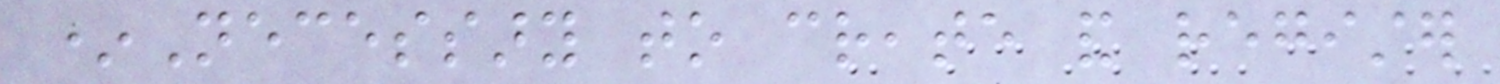*Necessary to create and register
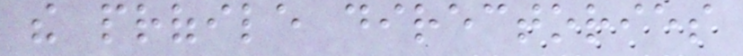the profile directories
